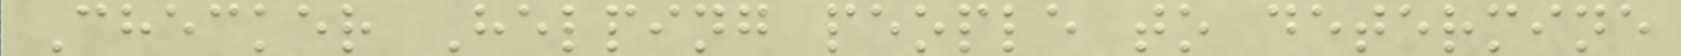Checker Helping people to determine
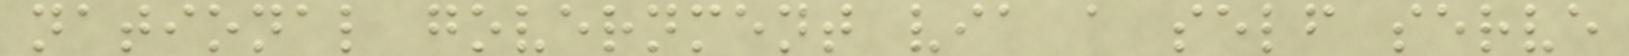national government via a self serve
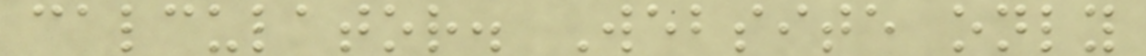calculator. Website only
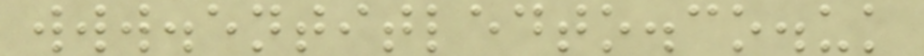www.entitledto.co.uk
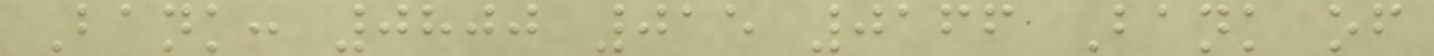Bank: 0800 015 0166 Bank of
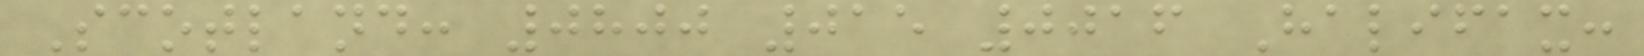Scotland: 0800 015 0016 Halifax:
